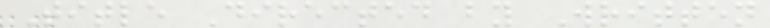Title Directed by Written
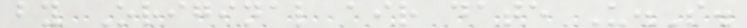by Original air date U.S.
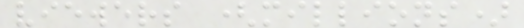viewers (millions)
